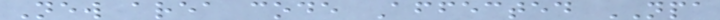New area code Affected NPA
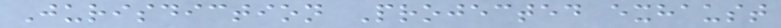Jurisdiction Projected exhaust
